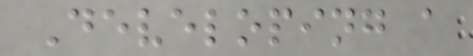Developing a
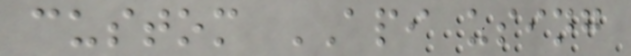custom API using
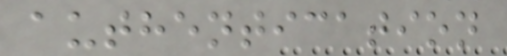authentication
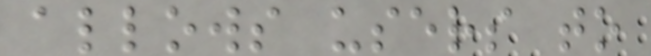allows users to
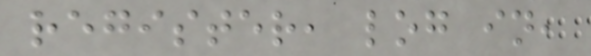register, log in,
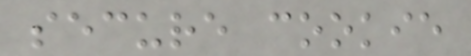secure cookie
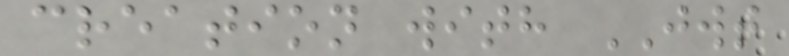creation with JWT
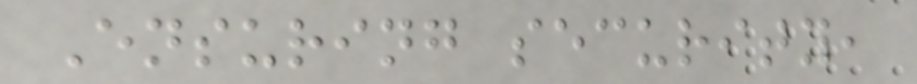Ensuring security,
